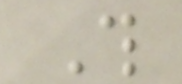This
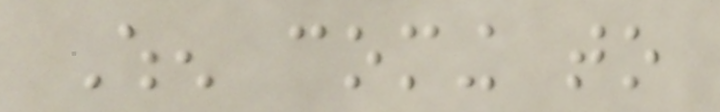When coming to
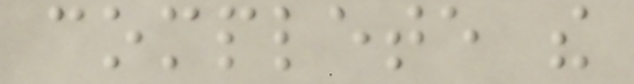complete the
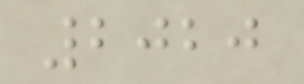2020
